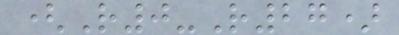(R0-R27)
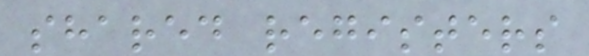shared registers
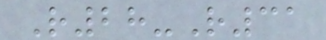R28-R31
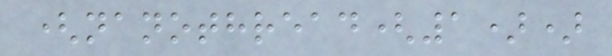(nanothread(1))
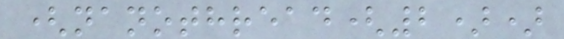(nanothread(2))
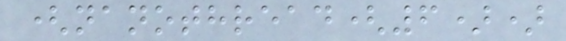(nanothread(6))
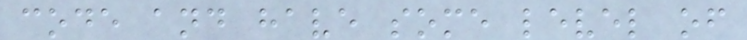code and have some level of
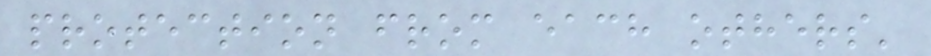protection from each others'
